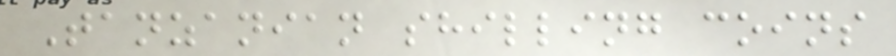Tanzanian shilling coins
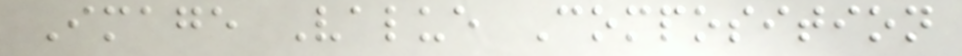Image Value Composition
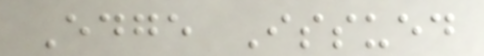Edge Issued
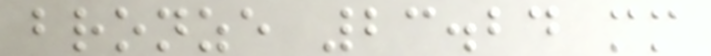bronze 23.24 mm
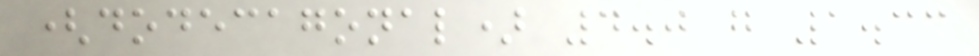(dodecagonal) 4.0 g 1.33
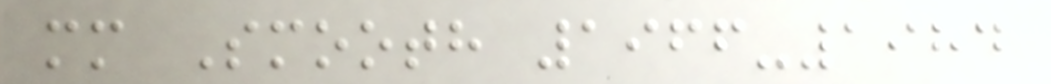mm Smooth 1966-1984
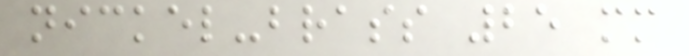nickel-brass 25 mm
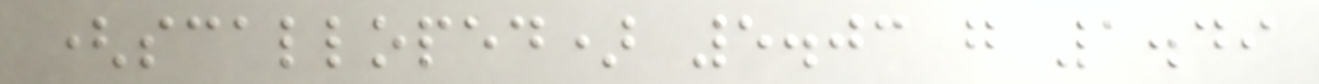(scalloped) 5.03 g 1.49
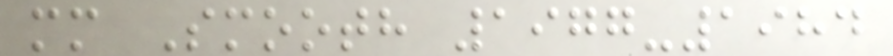mm Smooth 1977-1984
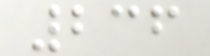236
